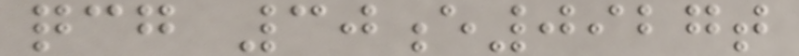qcg 30e0927t
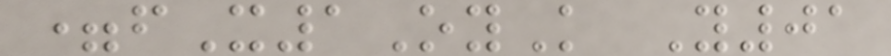=fX1OyK Y01
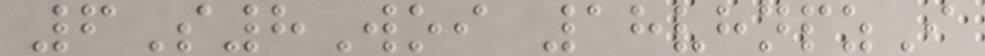6S8Woi 18vhnpzI
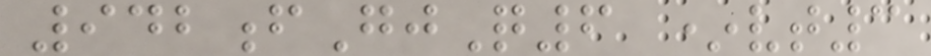942fGjQ6 *vt3
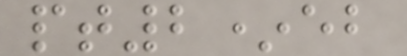pt2*eb
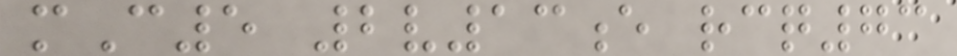mC5 2v13e rcq73
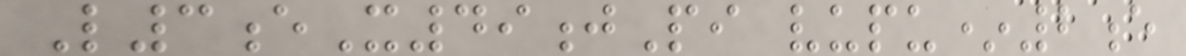L3eX49jPi vupu*2e
